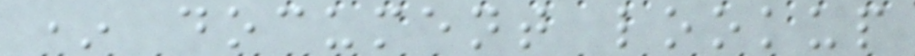* document lookup
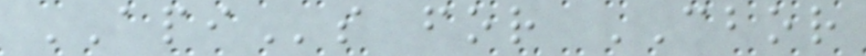APIs for CBOR
